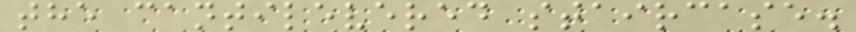the cantilevered staircase.
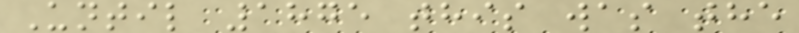Until 1875 this was the
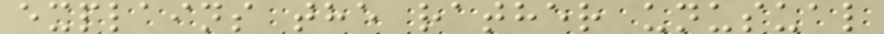explains the rather unusual
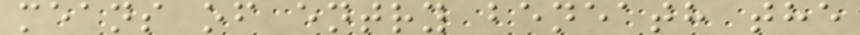means of entry beneath the
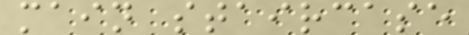main staircase
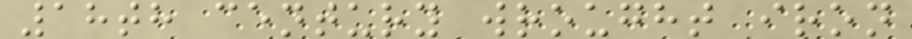18th century wrought iron
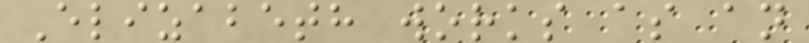Elizabeth works as an
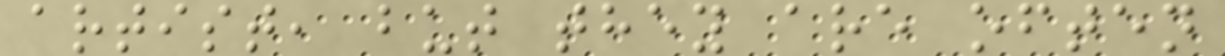artist, but they are often
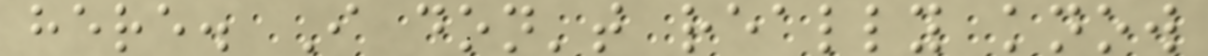here. I don't really know
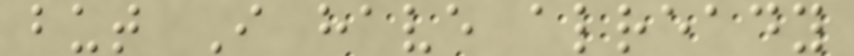but I have already
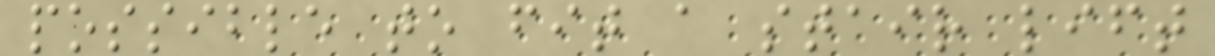possible to fit a stair lift
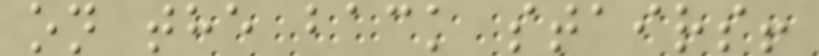on the back stairs!
